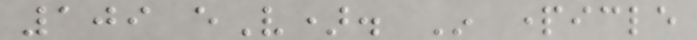109 eV). In particle
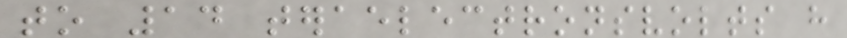to 14 teraelectronsvolts have
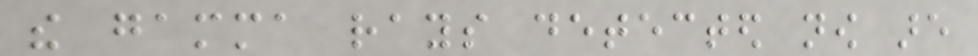the gamma rays detected now are
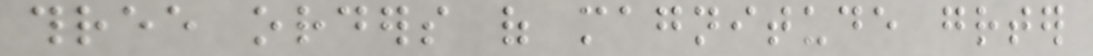three orders of magnitude greater
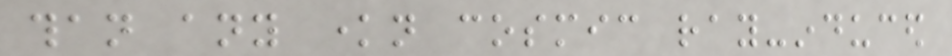than any known cosmic ray-induced
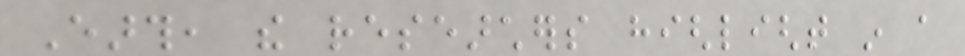Earth, the researchers highlight in a
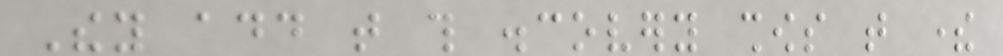They add that this discovery shows that there
